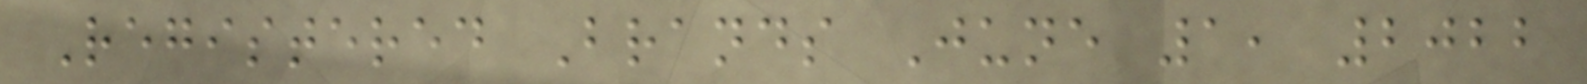Registered Brands June 1, 2022
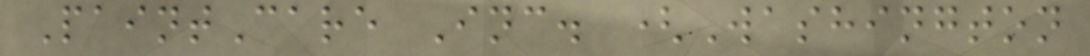PaintCare Inc. (Washington
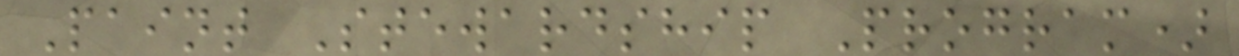Paint Stewardship Program)
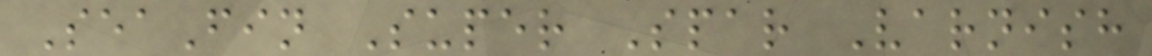SeaFin Super Spar Varnish
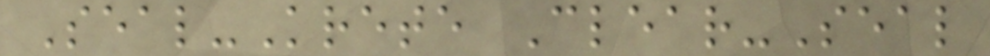Seal-Krete Clear-Seal
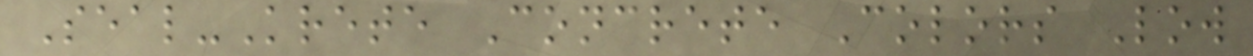Seal-Krete Concrete Colors Low
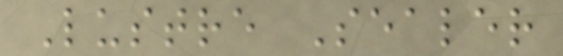Lustre Sealer
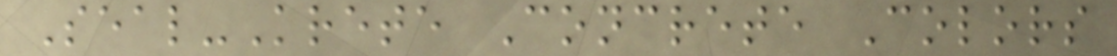Seal-Krete Concrete Colors
